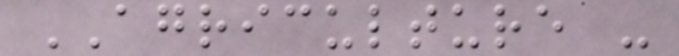AGRICULTURE -
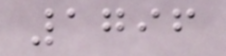1796
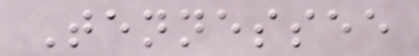Tennessee
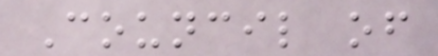Council of
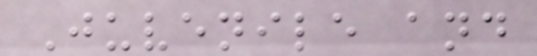Juvenile and
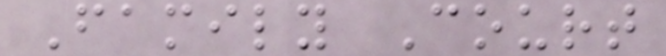Family Court
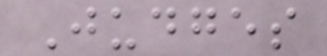Judges
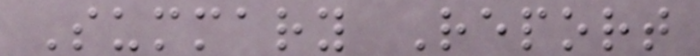Summary Report
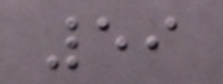59
